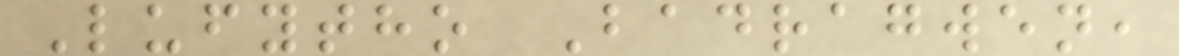Lufytho Badragwen,
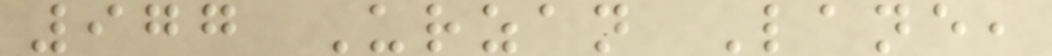977 Urzan Lane,
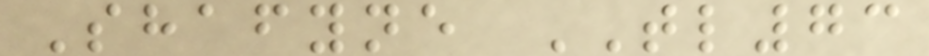Shafyne TL73
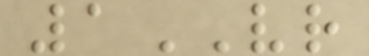1VR
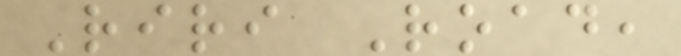Riri Road,
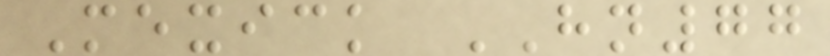Mexick HN77
